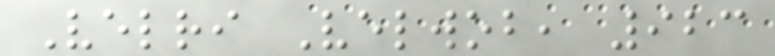Velri Velwob, 923
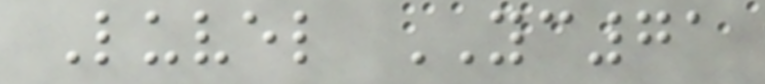Luvel YC71
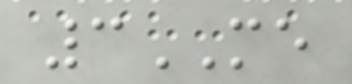3ME
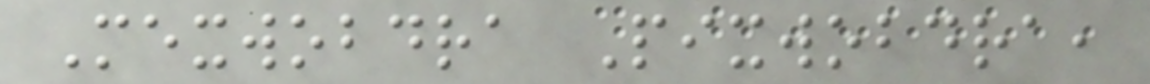Mexwobdra Pixwobdra,
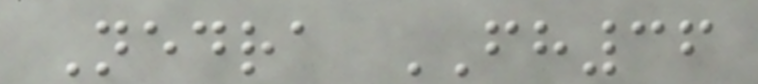Nedra FH36
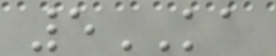5KA
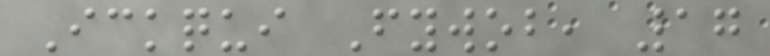Ickqui Fywob, 17
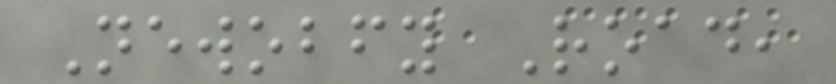Newobfy Road,
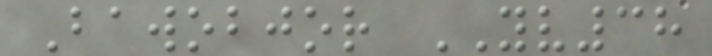Bawobjor YV38
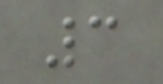3
